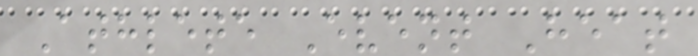Athlete Event Heat
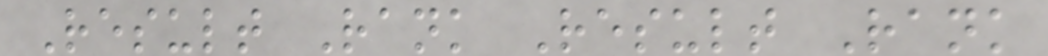Result Rank Result Rank
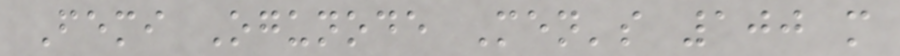Femi Ogunode Men's 100 m
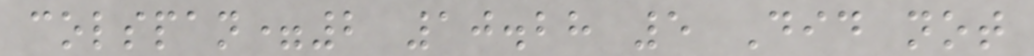colspan=2 10.28 5 Did not
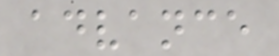advance
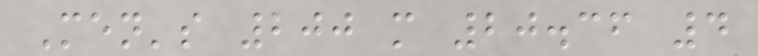Men's 200 m 20.36 4
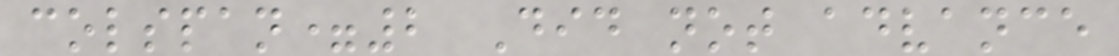colspan=2 Did not advance
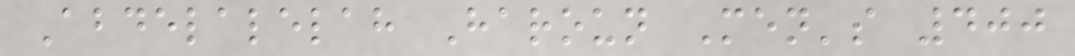Abdelalelah Haroun Men's 400
